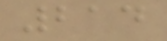214
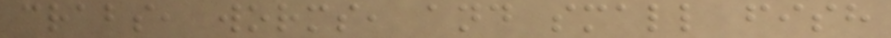crabs, worms, and small fish
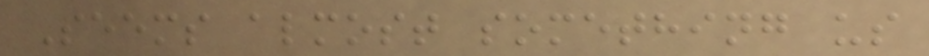Seems almost something us
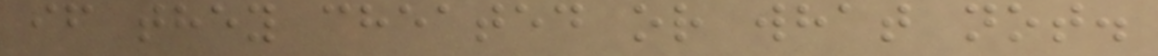if they cheated or what not.
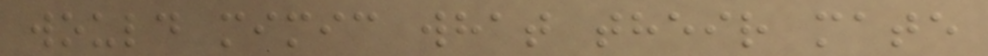would mimic what their mate
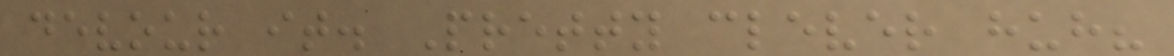devour it. Pretty clever huh?
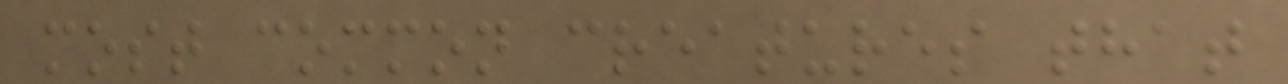most common creatures that
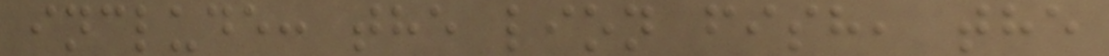include: the lion fish, the
